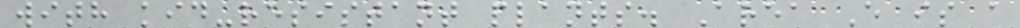with kid-resistant plants. Area E is a
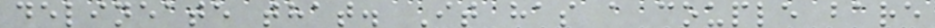delineate that. It has a couple bare
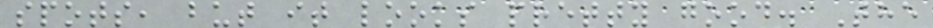spots, but it looks pretty good. The
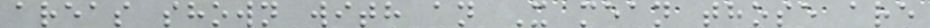areas shown with an X mean those are
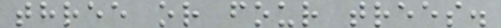three or four trees.
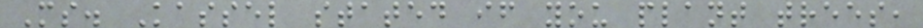Ms. Kassel stated if you plant trees,
